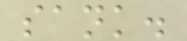sank.
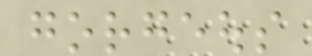gorgeous
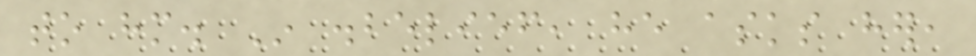to him. In disbelief, he asks her,
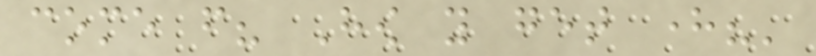come from? How you get here?'
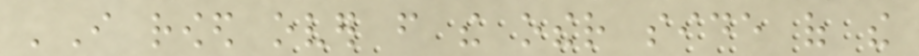'I rowed over from the other side of the
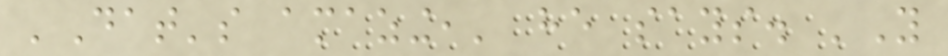'Dat's amazing,' he says. 'You
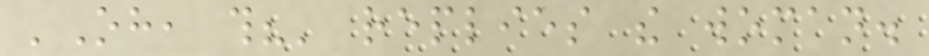'Oh, this?' replies the woman.
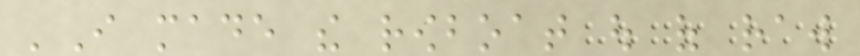'I made the rowboat out of raw
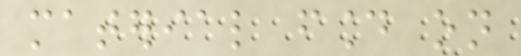material found on
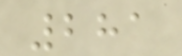281
